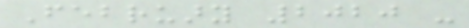February 2020 -
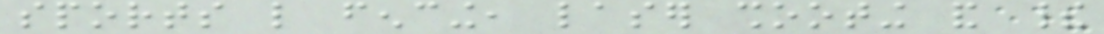sports like fencing, laser shooting and their
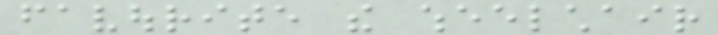favourite the wheelchair
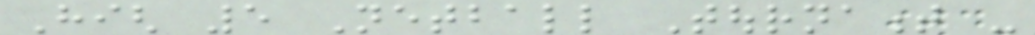High 5 Netball Tournament -
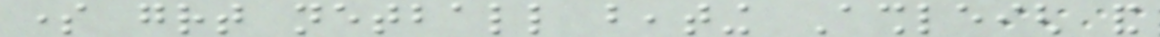some great netball beating Ashleigh and
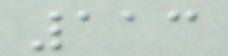113
